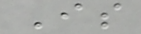Is
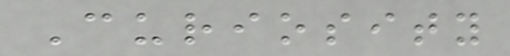Curiosity
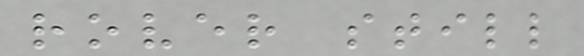rover still
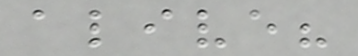alive?
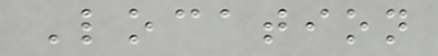Location
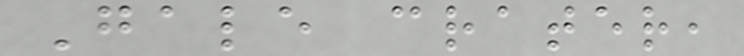Gale crater,
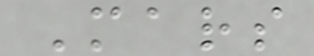Mars
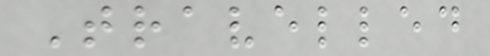Travelled
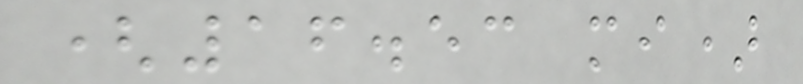(16.53 mi)
